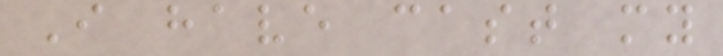I have cast my
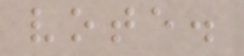vote.
